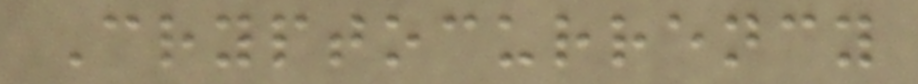Cryptocurrency
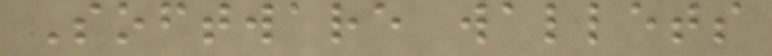Software wallets
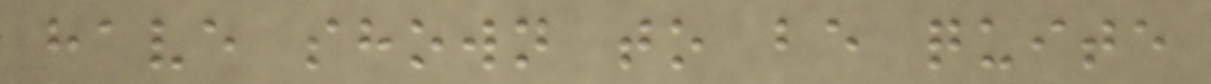have shown to be quite
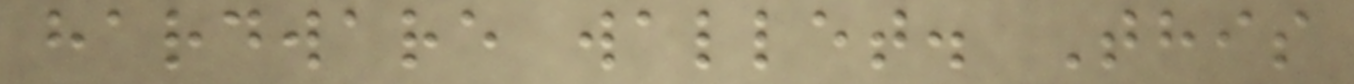hardware wallet. This
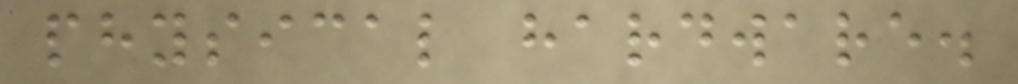physical hardware.
